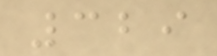329
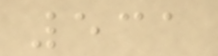531
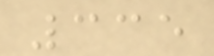335
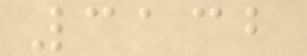3132
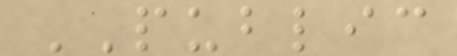PUBLIC
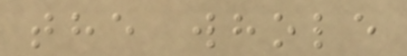the whole
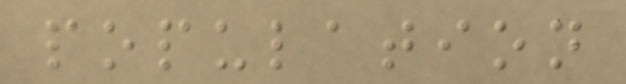population
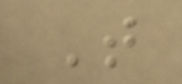T
